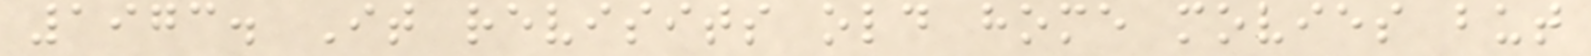1973. It revisits old home movies but
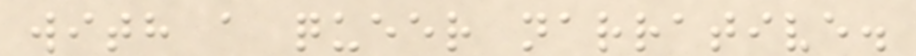with a queer narrative.
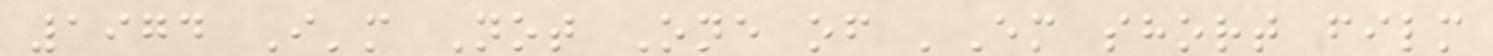1974 I'm Not One of 'Em short film
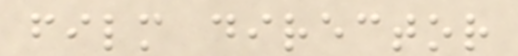film director
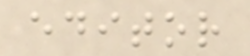editor
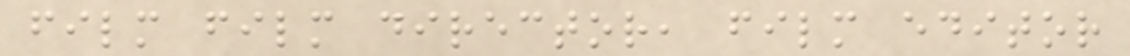film film director, film editor
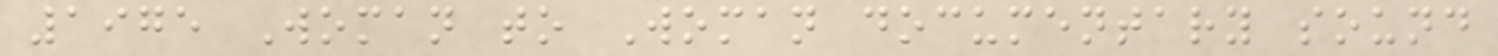1975 Woman to Woman documentary sound
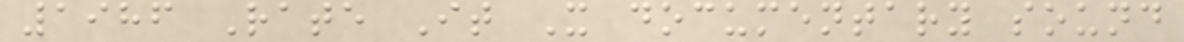1986 Rate It X documentary sound
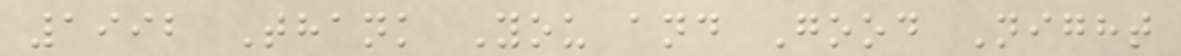1992 Thank You and Good Night
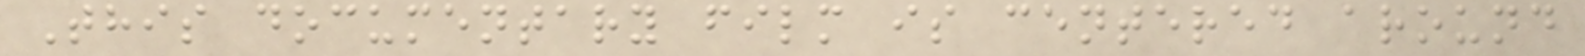This documentary film is centered around
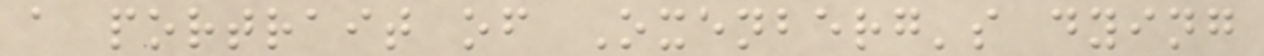a portrait of Oxenberg's dying
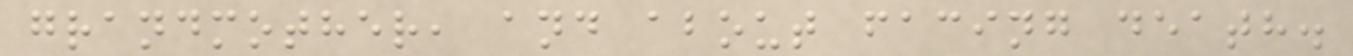grandmother, and about facing death.
